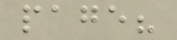page?
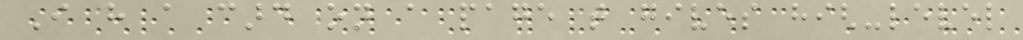I have a card on a page that gives high-level
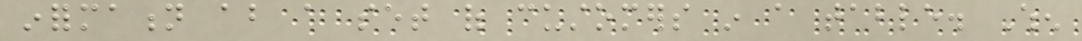information about a set of customers in a table. When
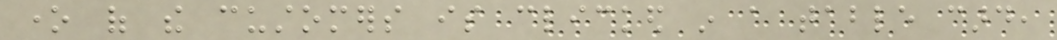one of the customers is clicked in a table card,
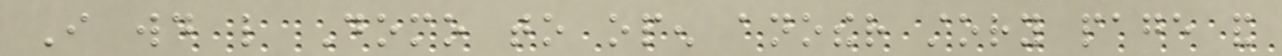I would like Domo to open another story page and
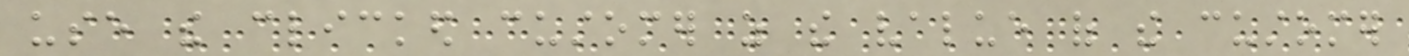use the clicked customer as the value of the customer
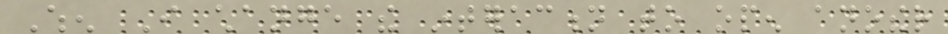When I change the interaction to open another
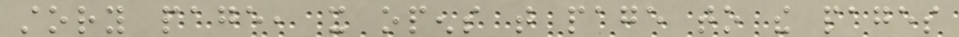story page, it opens that page to the pages
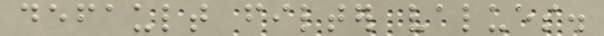default filter values.
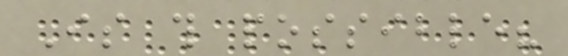Is this possible?
